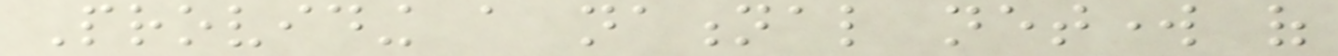Providing a national network of
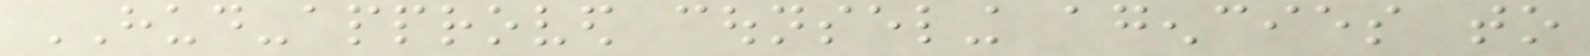HUD-approved counseling agencies to
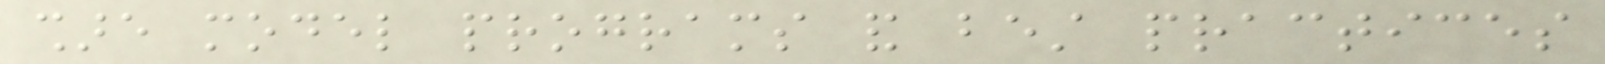share model programs and best practices
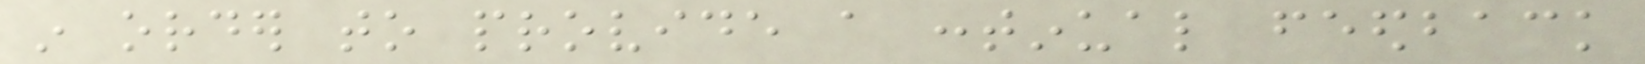in order to provide a continual feedback
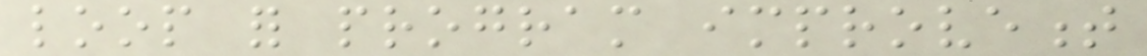loop for program improvement
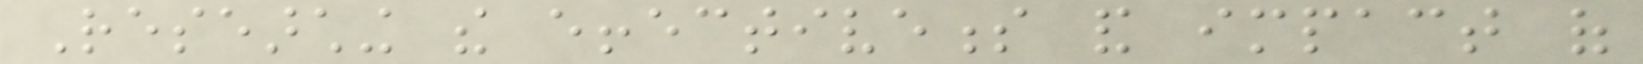Researching the effectiveness and impact of
